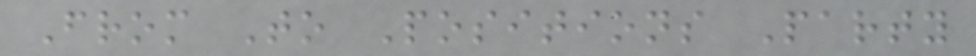From To Positions Party
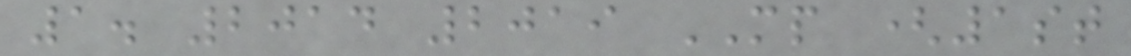1. 2014 2019 MP (1st
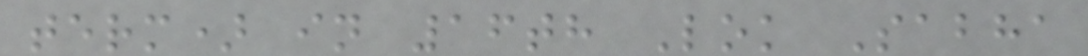term) in 16th Lok Sabha
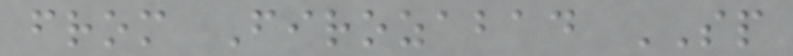from Firozabad SP
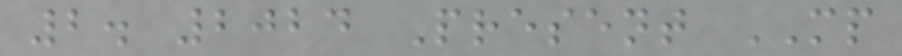2. 2024 Present MP
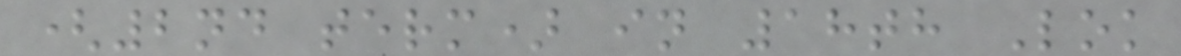(2nd term) in 18th Lok
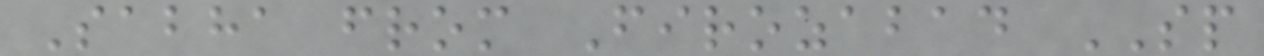Sabha from Firozabad SP
